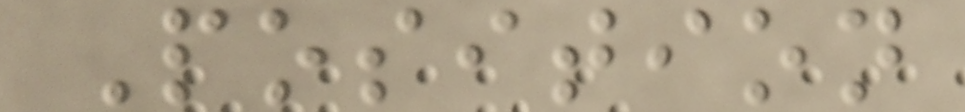Position
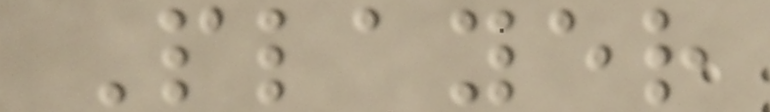Player
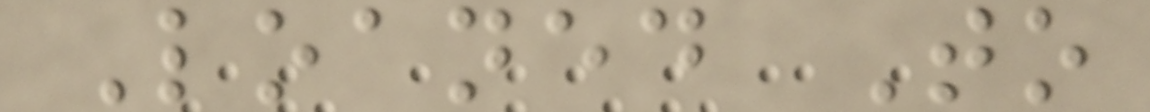Loaned To
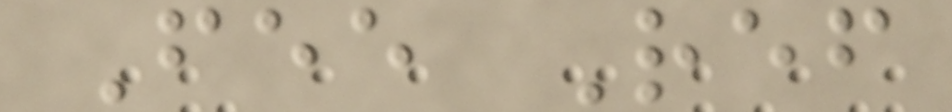Fee Ref
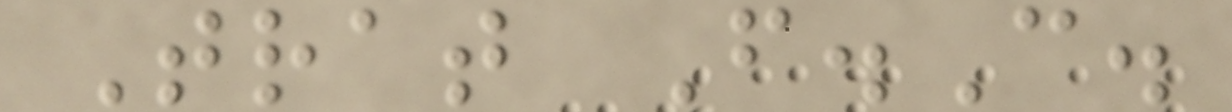Trat F.C.
